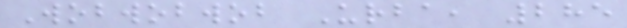Wobwobwob Urba, 285
